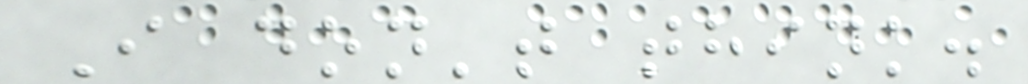I don't think.
